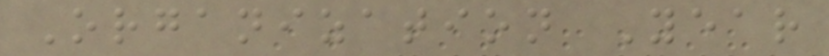Organization Year
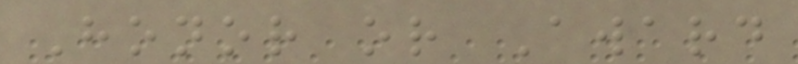Honor or Award
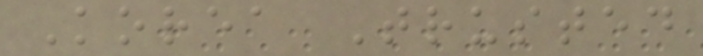Korea Trusted
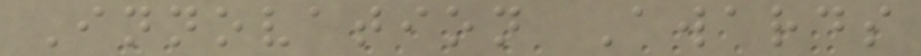Innovation Awards
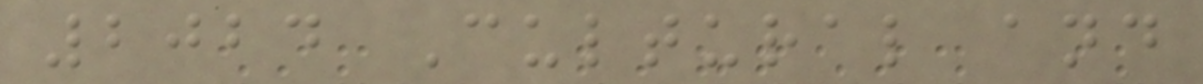2024 Cultural and
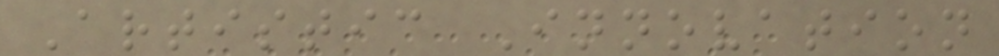Artistic Innovation
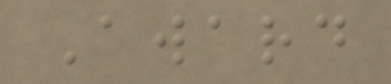Award
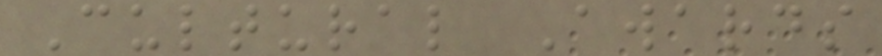Cultural Awards
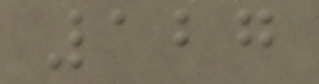127
